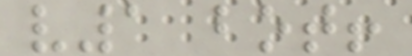v1 bot!
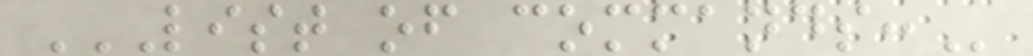LIST OF COMMANDS:
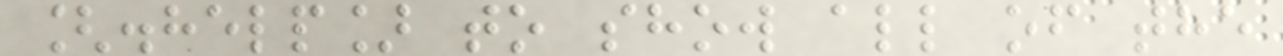[.help] to show all of the
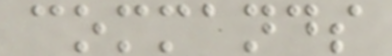commands
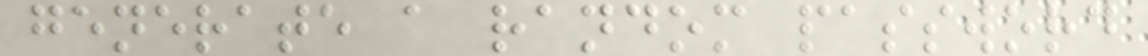generate a random password
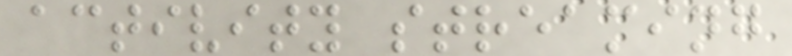activity streaming
